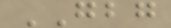GBG
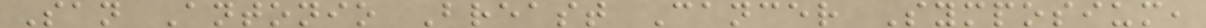San Antonio Breast Cancer Symposium,
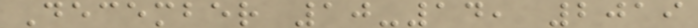December 10-14, 2019
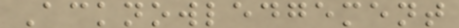Acknowledgement
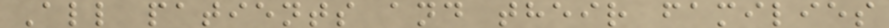All patients and their families
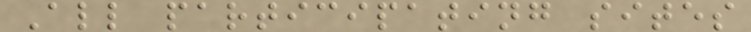All participating sites
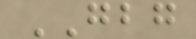GBG
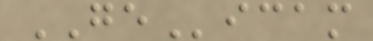GEicam
